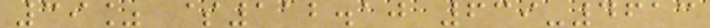39% $112.10 639-4613
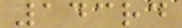143rd
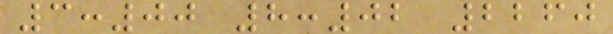3:00 8:02 2260
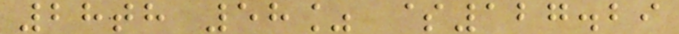28th 58% $127.29
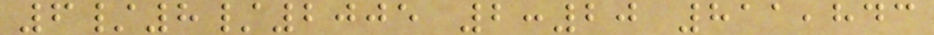6/8/2005 2:20 811,843
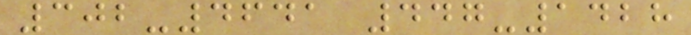302-4641 447-1428
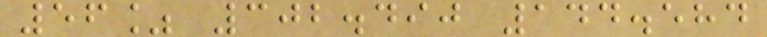56% 302.490 144.584
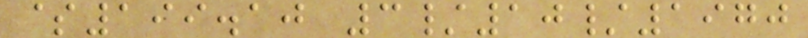$199.10 3/10/1970
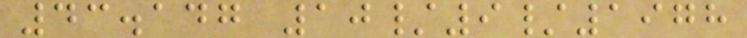43.147 10/9/1978
